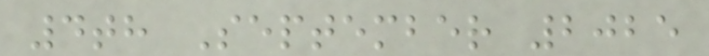4th September 2025
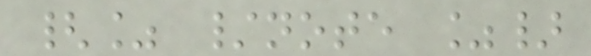{% /note %}
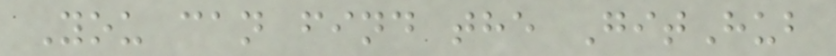You can find the GitHub
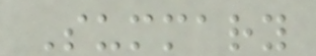Summary
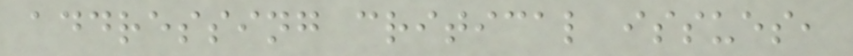addressing critical issues,
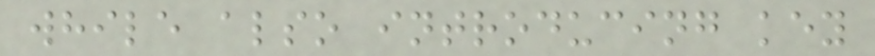while also introducing key
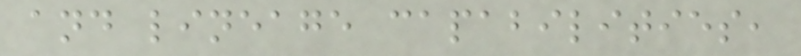and lineage capabilities,
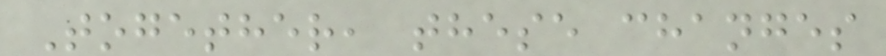Together, these changes
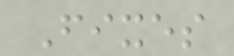Fixes
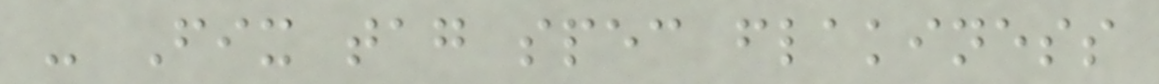- Fix tag spec flakiness
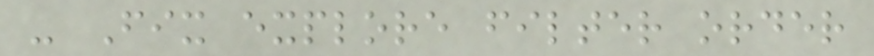- Fix explore filter order
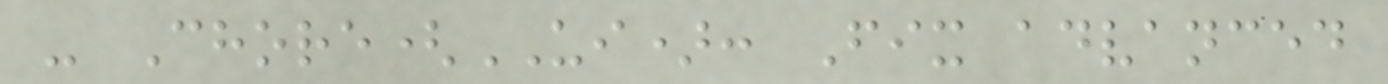- Chore(UI): Fix advanced
